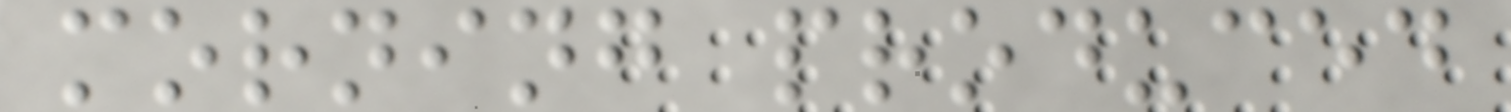morning produced
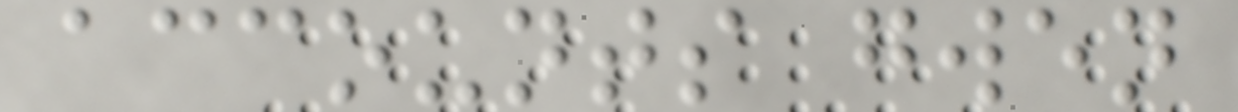accounts gwen
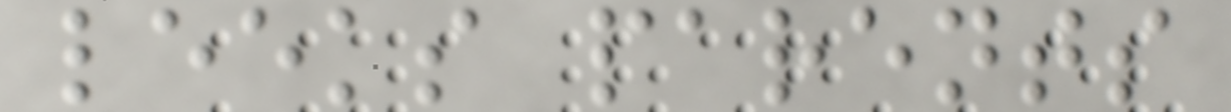leeks parents
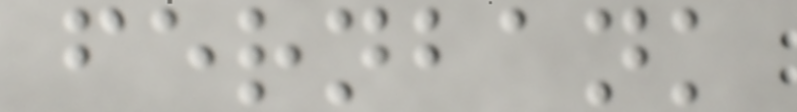fernbank
